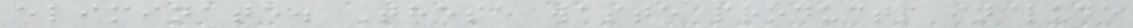eliminate. These waste products include
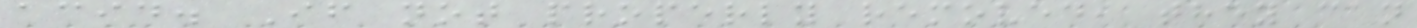acid. If not properly removed, they can
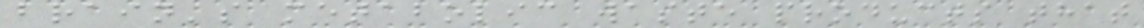brain's metabolic waste products that
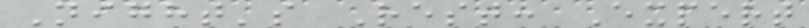Night's Rest: Expert
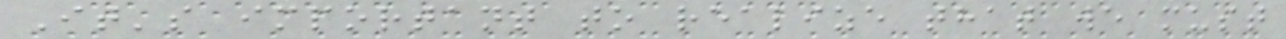It's important to realize that we must
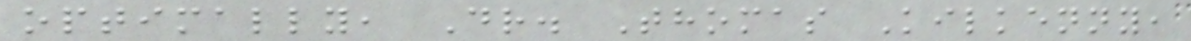optimally, Dr. Thomas Kilkenny,
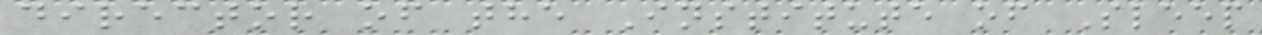director of the Institute of Sleep
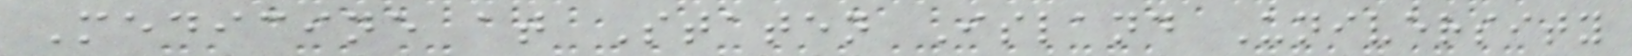Medicine at Staten Island University
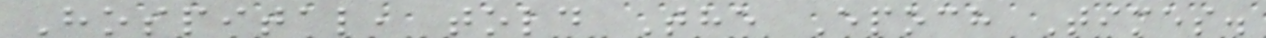Hospital, told The Epoch Times.
